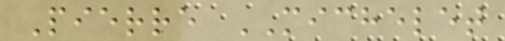Pierre MICHELET
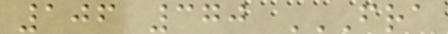106 370 FRA
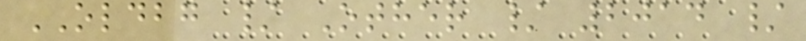OLDBG / Other / 2014 /
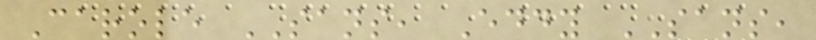Carole SANS, Eddy SANS,
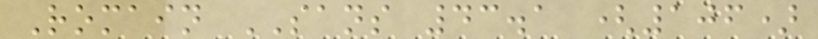Romain SANS 43.1 (106)
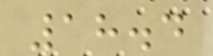18.4
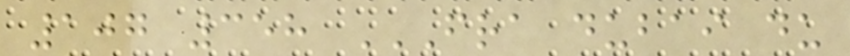107 358 FRA DUBAI DU
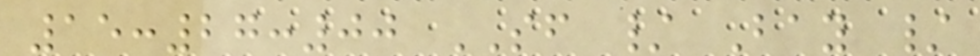15:27:00 SF / Bay /
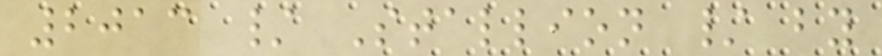2013 / Stallion / by
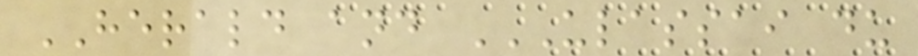HERALD and ULASSAI DU
